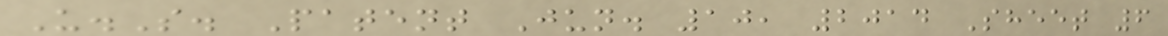U.S. Patent Jun. 10, 2014 Sheet 6
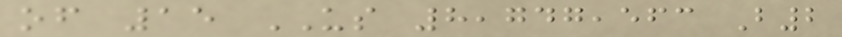of 15 US 8,747,563 B2
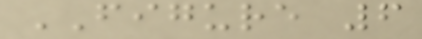FIGURE 6
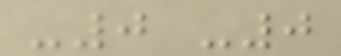-0 -0
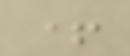+
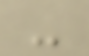-
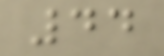44
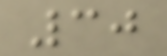30
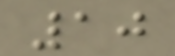10
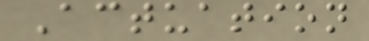Actuation
